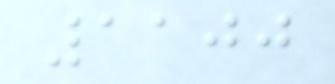1100
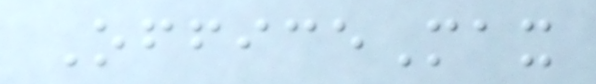OfficeMax
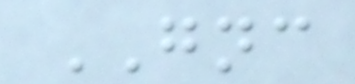GNC
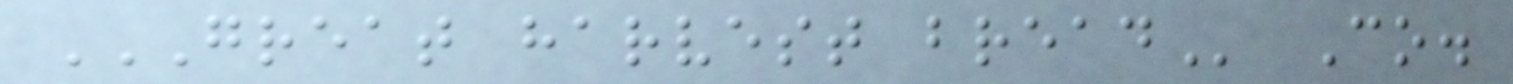GREAT HARVEST BREAD Co.
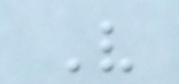V
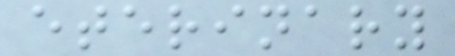eterinary
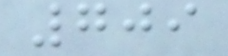709
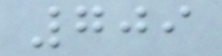709
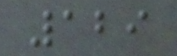129
